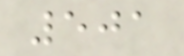501
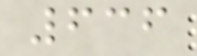636
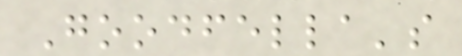Goodfella's
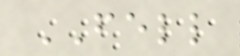FELL
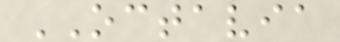OCTAVIA
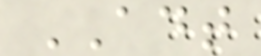ADT
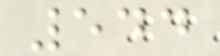544
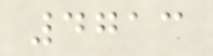4713
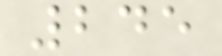245
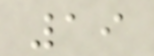19
